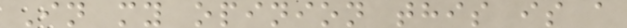In my opinion this is a
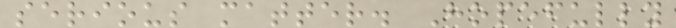serious matter. Hopefully
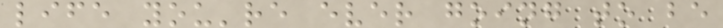life you're ever going to be
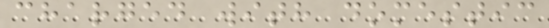charged with domestic
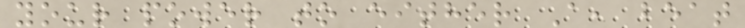your power to either A, beat
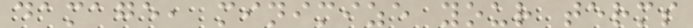damage, minimize your terms
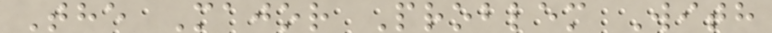The Major Problem With
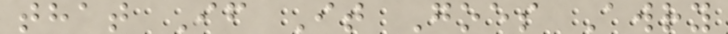that If It Goes Awry
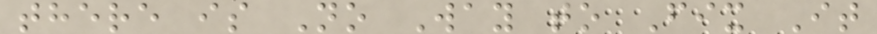there is No Way to Fix It
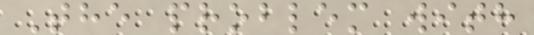The problem with
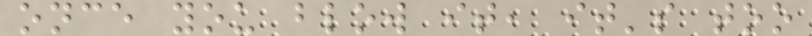once you blow it, it's too
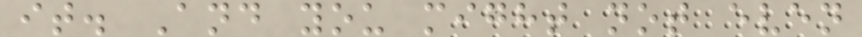it. And you might not even
